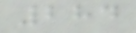284
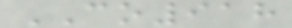CO918
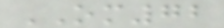OM72
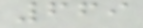669
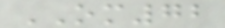OM72
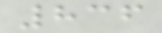836
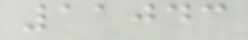11043
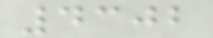4302
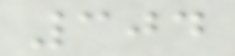304
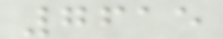7615
